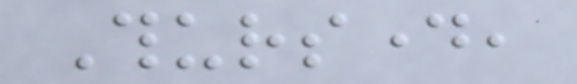Thursday,
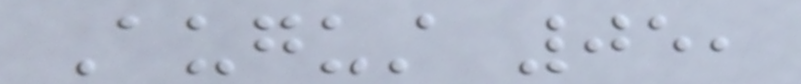August 05,
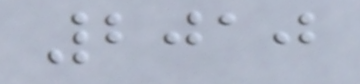2010
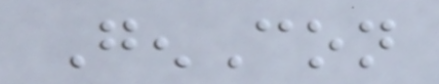GenCon
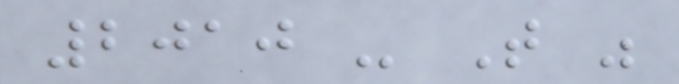2010 - That was
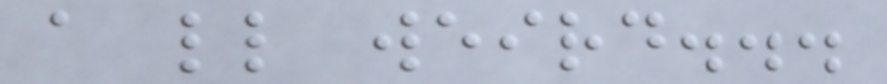a little weird...
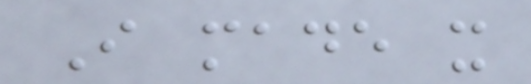I made it
